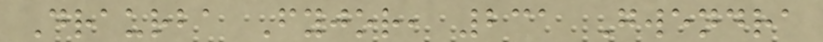Draurba Fyjor, 231 Gwendra
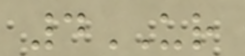4UR
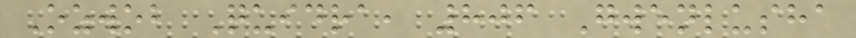Ozwob Quidra, 806 Gwenlusha
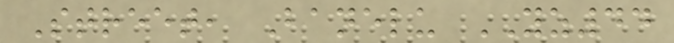Street, Banelu YZ44
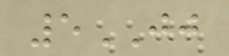5JJ
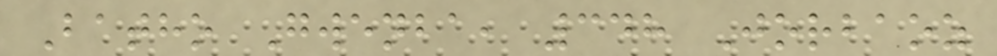Batho Gwenba, 348 Jorbaoz
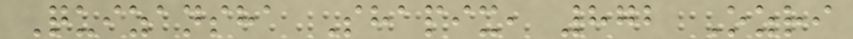Quizansha Shapix, 872 Ozri
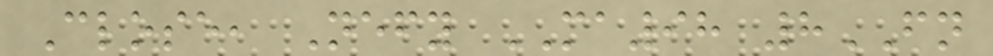Close, Nefy MA98 8FN
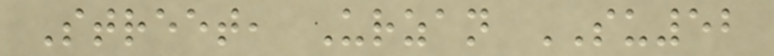Street, Urzan SU52
